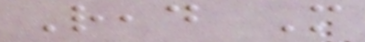Read More
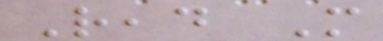Read More
